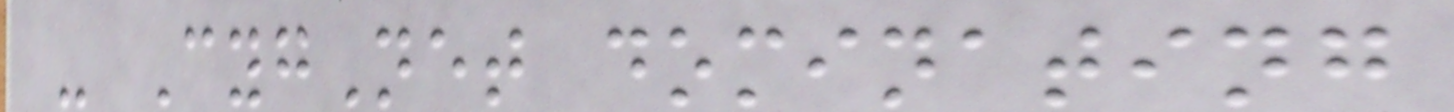- CygNet dominating
